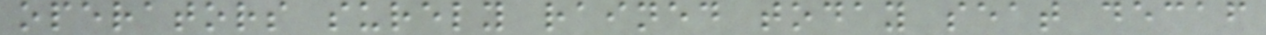operators surely rained today seat decaf
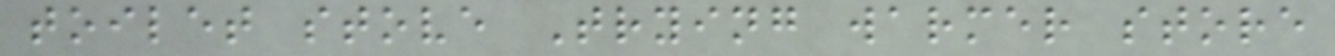toilet stove Trying warmer store
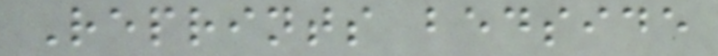Reprints bedside
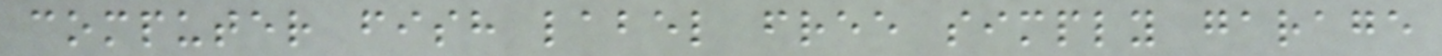computer fish label free simply garage
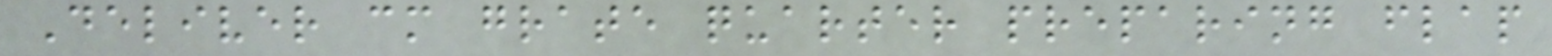Deliver cm grate quarter preparing flap
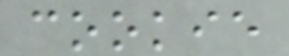cookie
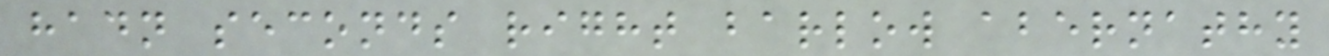hadn seconds right barlow abernathy
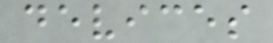devices
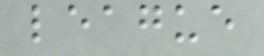league
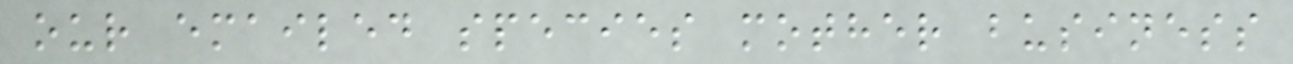our emailed species mother business
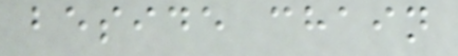beside chain
